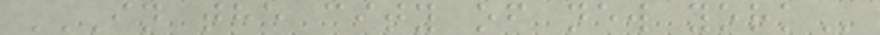IN THE CITY OF NEW YORK
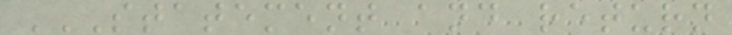STATEMENT AND RETURN
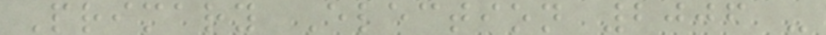Primary Election 2006 -
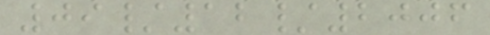09/12/2006
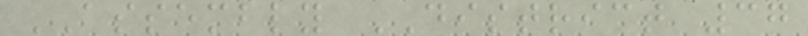ASSEMBLY DISTRICT 37
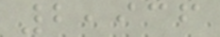2,936
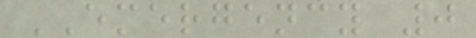EMERGENCY 0
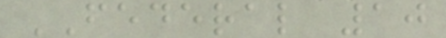FEDERAL 10
